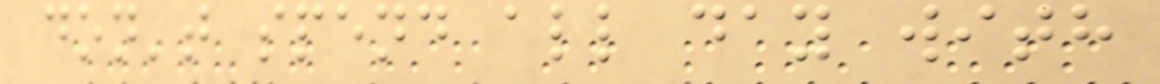don't spend all day with
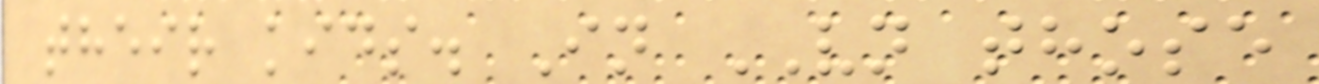their kids. In VN those
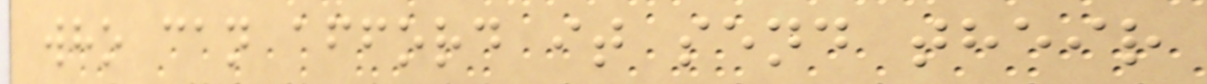who can afford it send their
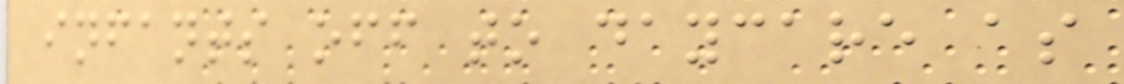infants off to daycare as
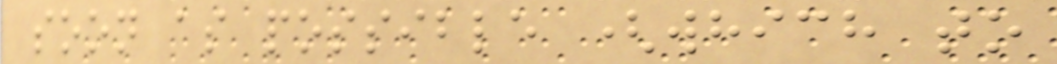soon as possible (which to
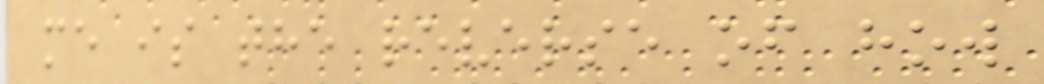me is the reverse of how
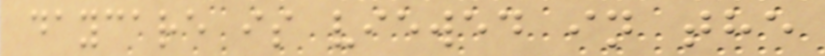daycare is viewed in the
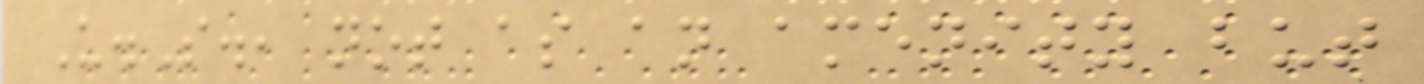U.S., not as an amenity but
